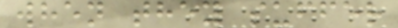when they suffer
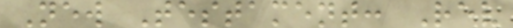New Testament: Rev
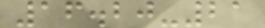16.20-21
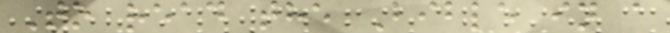To read the Bible in a
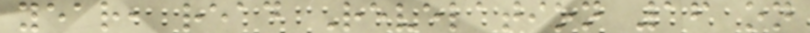year, read Revelation 16 on
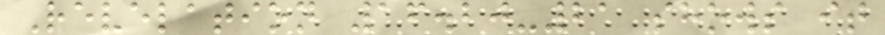Revelation 16.20-21 shows it
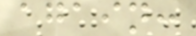again:
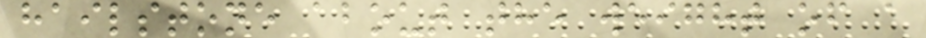hailstone about the weight of a
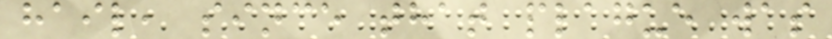hail, since that plague was
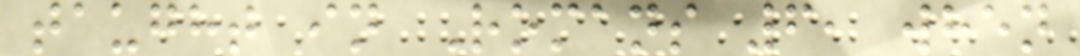taught in Romans 6, when
